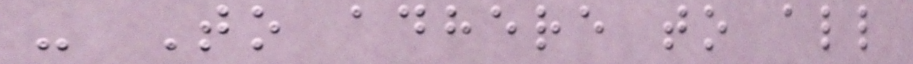- To adhere to all
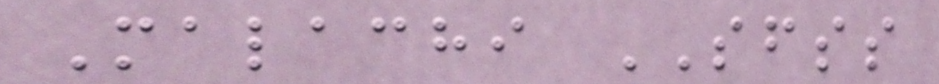Malachi SFSS
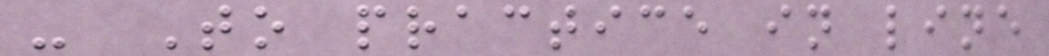- To practice in line
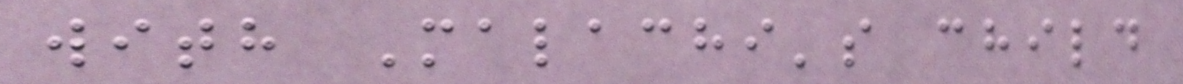with Malachi's child
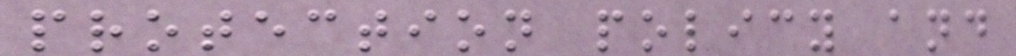protection policy and
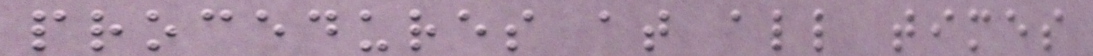procedures at all times
